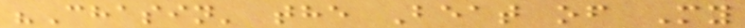"Chasin' the Beat of My
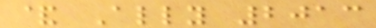& Ally 2013
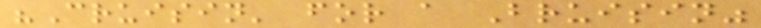"Cruisin' for a Bruisin"
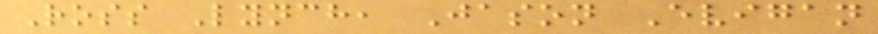Ross Lynch, Jason Evigan
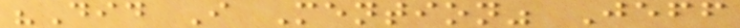"Did I Mention" Jeff
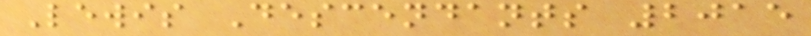Lewis Descendants 2015
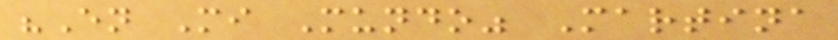"En Mi Mundo" Martina
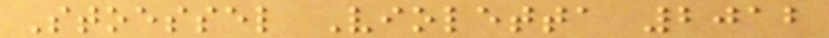Stoessel Violetta 2012
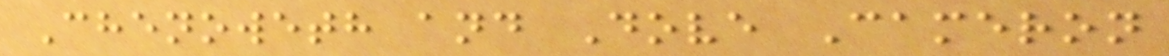Chenoweth and Dove Cameron
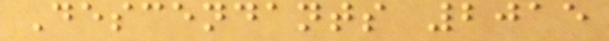Descendants 2015
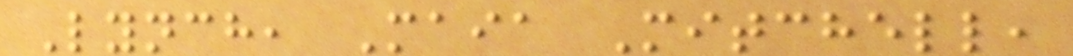Lynch, Maia Mitchell,
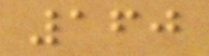160
